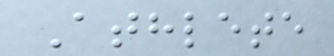Athlete
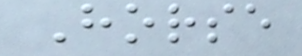Horse
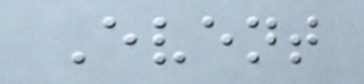Event
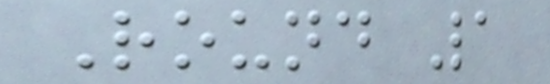Round 1
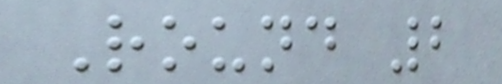Round 2
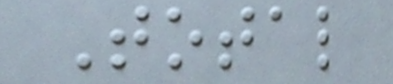Total
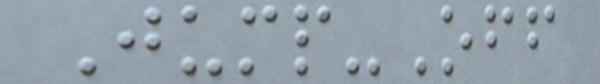Jump-Off
